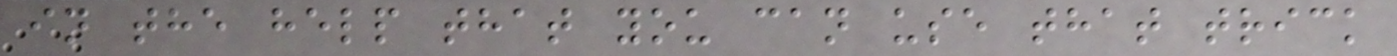in the help that you can use that trick
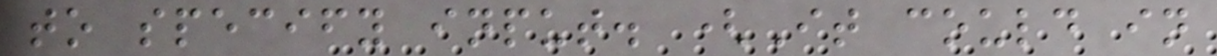to specify input. (It could in
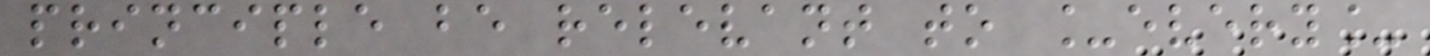principle be relevant to _every_
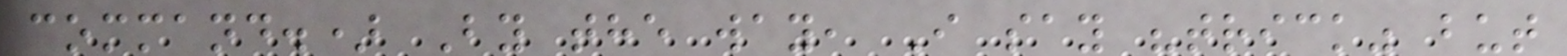command.) By the way, I say "trick" but
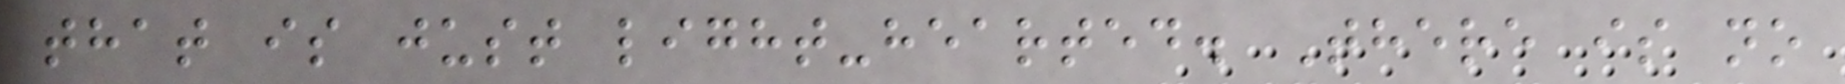that is just light-hearted. There is no
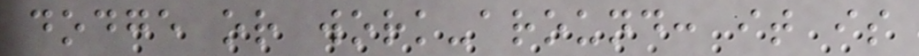dodge or work-around: it is
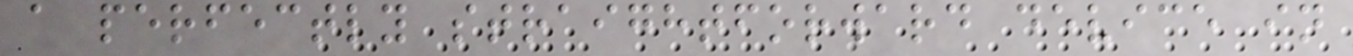a perfectly straightforward device in
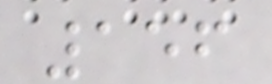156
